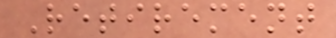Retirement
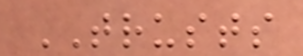TRUSTS
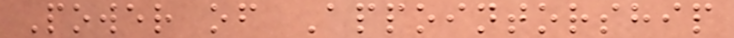Power of Appointorship
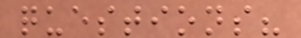questions?
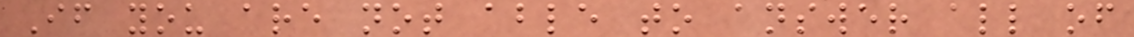If you are not able to answer all of
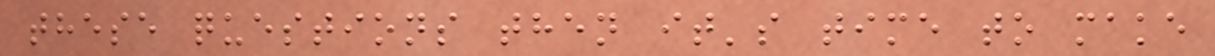these questions then it's time to make
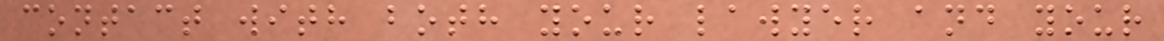contact with both your lawyer and your
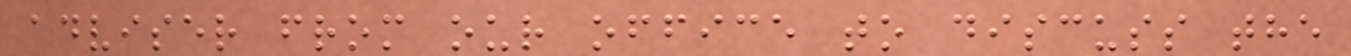adviser from our office to discuss the
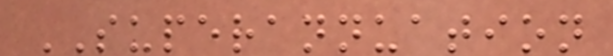SUPERANNUATION
